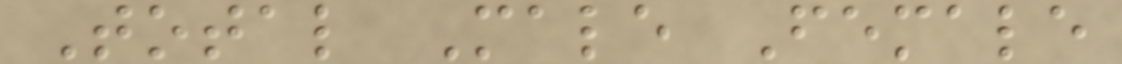Total Male Female
